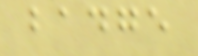badge
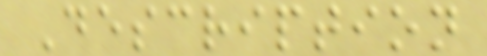Description
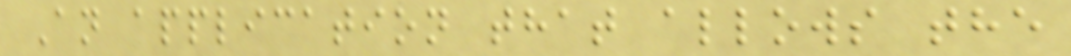An application that allows the
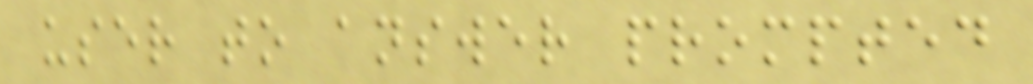user to answer prompted
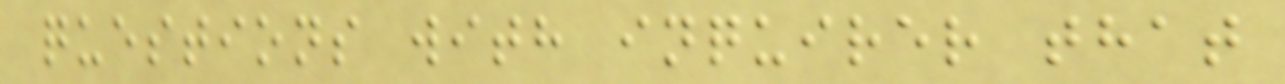questions with inquirer that
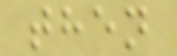then
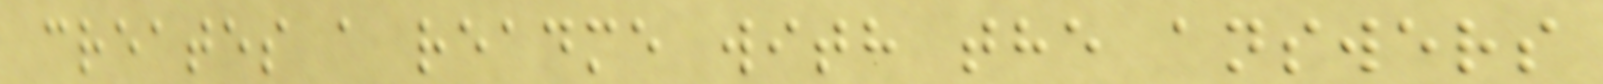creates a readme with the answers
